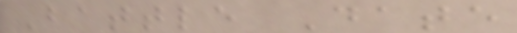Battle Date
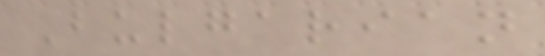Bulgarian
